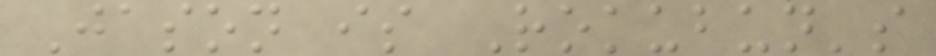Jason is Rokubun's
